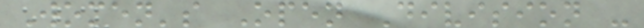Women's Open Division -
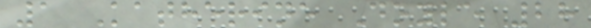1 Katherine Doyle 28
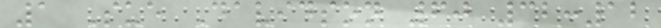1 Sue Davidson 60 32:12
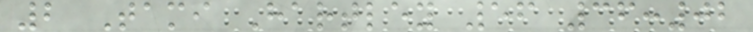2 Tami Hartley 56 36:02
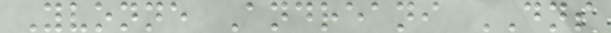Yvonne Andreani DNS
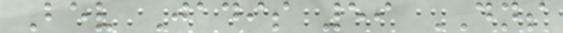Bev Jadis 59 DNS
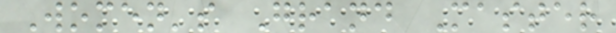Women's Grand Master
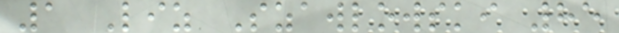1 Liz Szawlowski 85
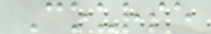Course
